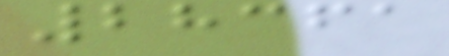28361
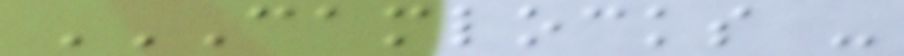CAMLOCKS -
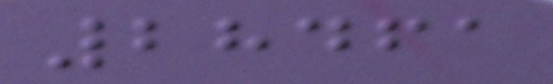28461
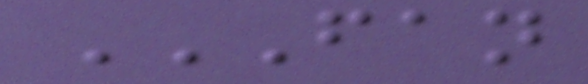FAN
